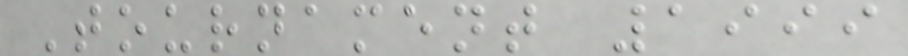Tournament 1999
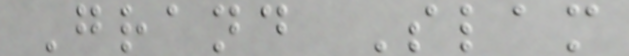Grand Slam
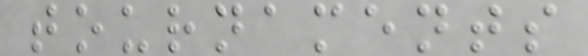tournaments
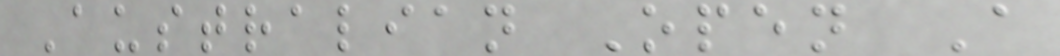Australian Open A
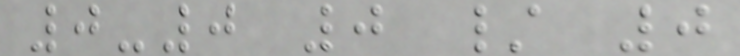0-0 0 / 0
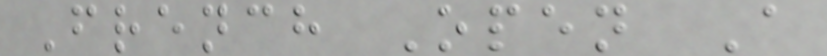French Open A
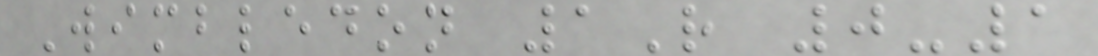Wimbledon 1R 0-1
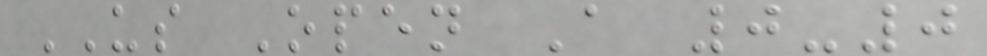US Open A 0-0
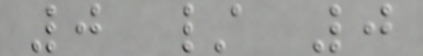0 / 0
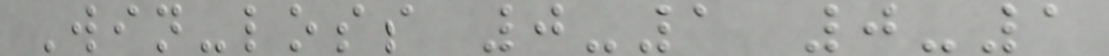Win-loss 0-1 0-1
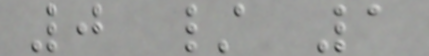0 / 1
